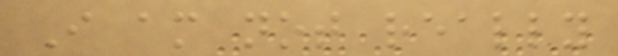I am not really
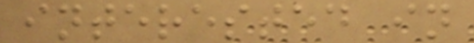interested in
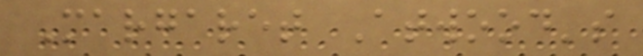Margaret Atwood's
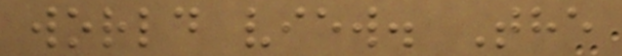world view. The
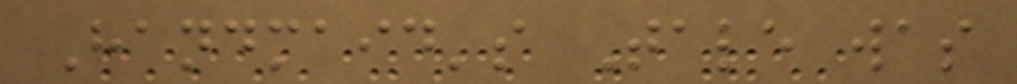Handmaid's Tale was
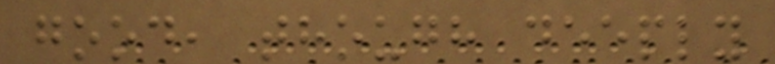good, though deeply
